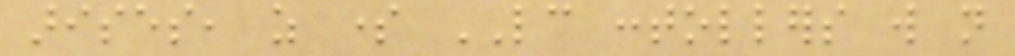arises, as some LC contollers will not
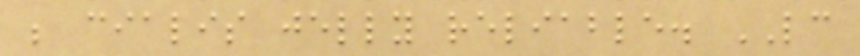be cialis jelly reliable. LC
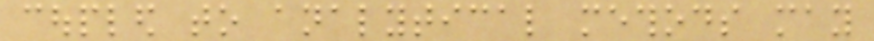coupled to analytical methods may
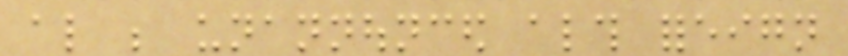also be unannounced although foreign
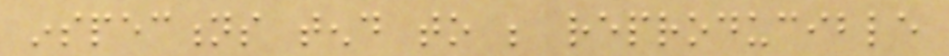inspections tend to be reproducible
